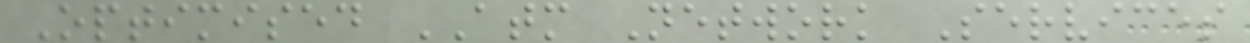Optimised ATM Network Services
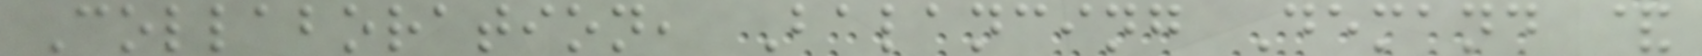Collaboration, Balancing Demand &
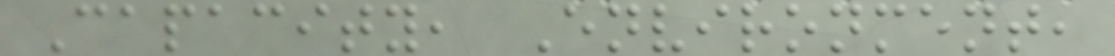Capacity, Environment,
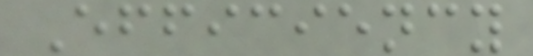Efficiency
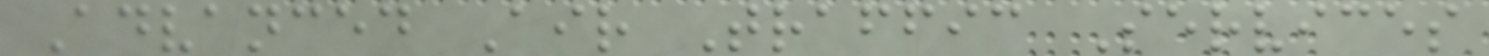Advanced Air Traffic Services
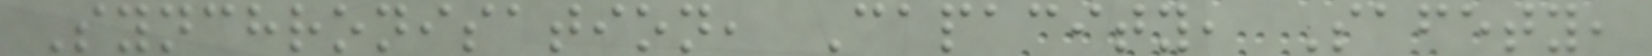Synchronisation, Capacity, Safety,
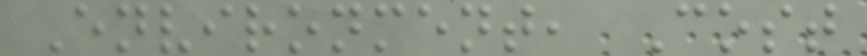Environment, Cost
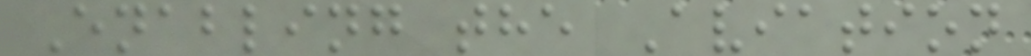Enabling the Aviation
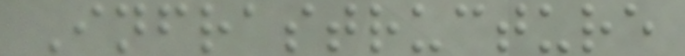Infrastructure
